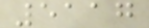5117
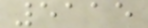5115
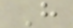H
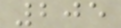205
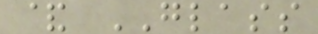& GLASS
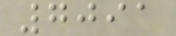7091
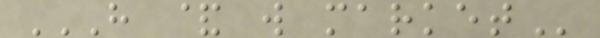H & W MARKET
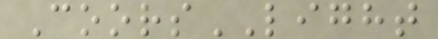CoorsLIGHT
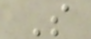S
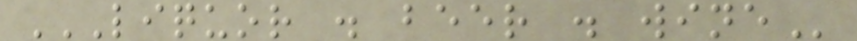LIQUOR . BEER . WINE
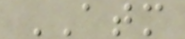ATM
